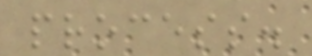process.
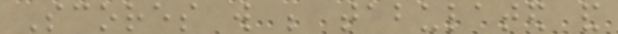Scores will be tabulated and
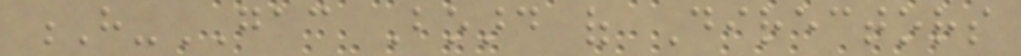H-GAC Board of Directors
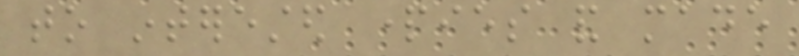to interested parties and made
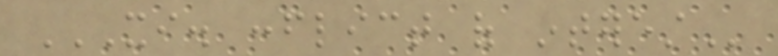XI. CONFLICT OF INTEREST
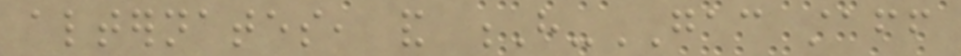alternates, and H-GAC staff
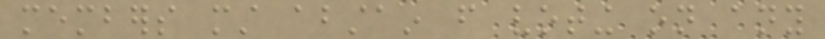members must abstain from voting on any
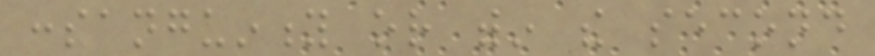consanguinity or within the second
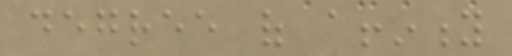degree of affinity
